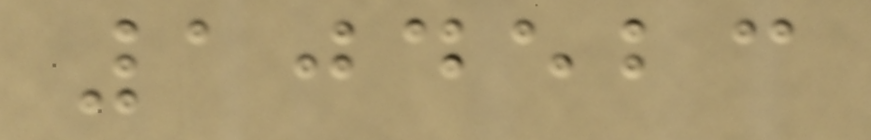104523
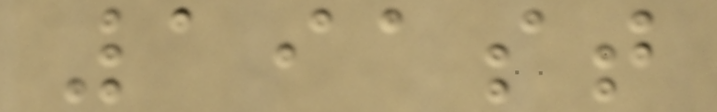191st
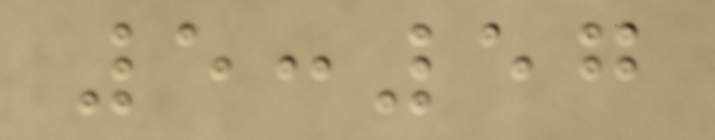5:57
